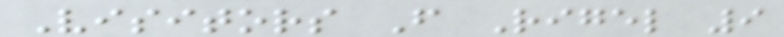Visitors From Rigel 9
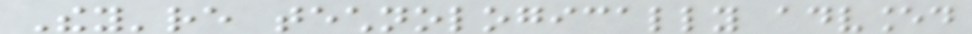They're technologically advanced
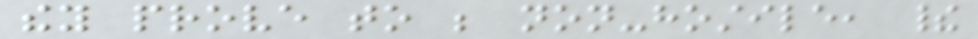they prove to be non-hostile, their
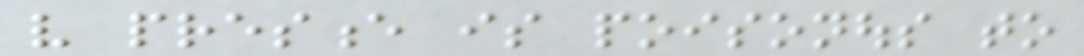very presence is poisonous to
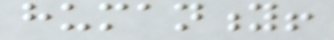humanity!
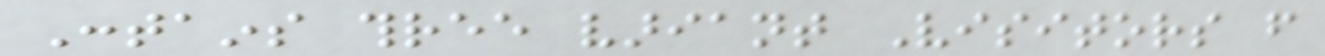Contains three variant Visitors from
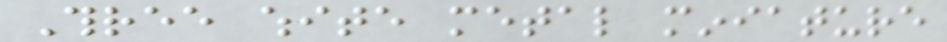Three white metal miniature
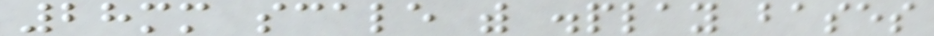28mm scale with display bases
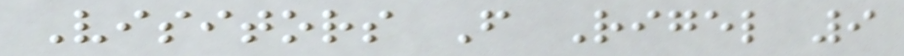Visitors From Rigel 9
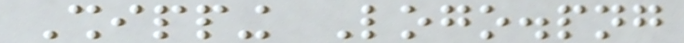Shipping Logo.png
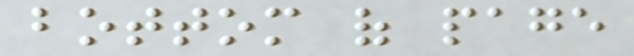bottom of page
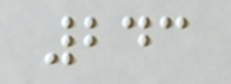243
